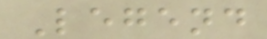Legend
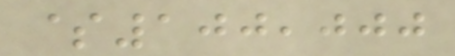$100,000
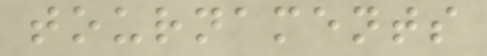tournaments
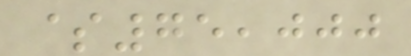$75,000
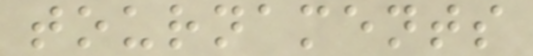tournaments
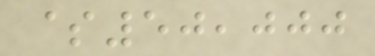$50,000
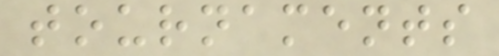tournaments
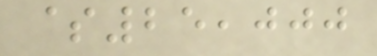$25,000
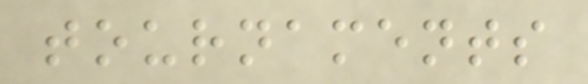tournaments
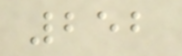252
